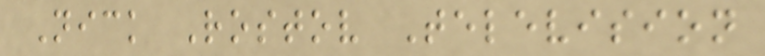Nick Rostov Television
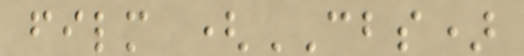film (CBS)
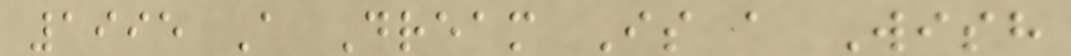1995 A Dream Is a Wish
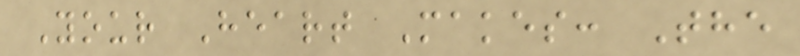Your Heart Makes: The
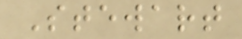Stewart
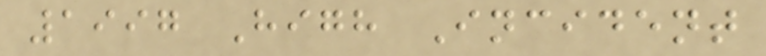1997 High Incident
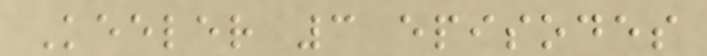Keeler 3 episodes
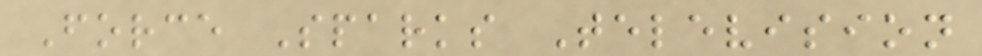Force Sparks Television
